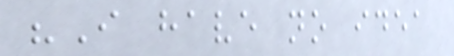"I have no idea
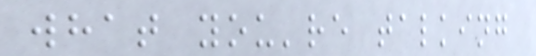what you're talking
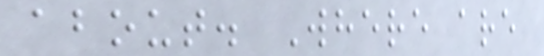about. Where are
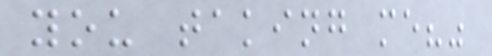you taking me?"
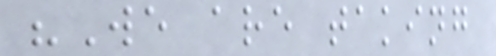"We are taking
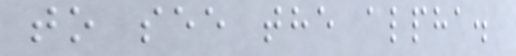to see the alpha.
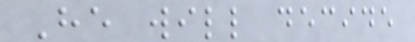He will decide
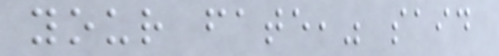your fate," said
